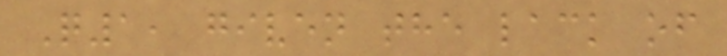Q1, given the lack of
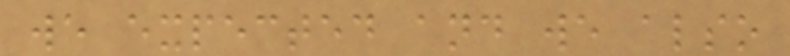we expected and we also
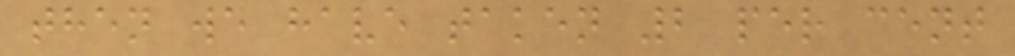then we have taken 2 per cent
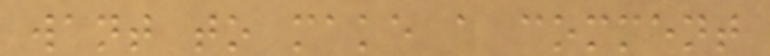want to make a comment
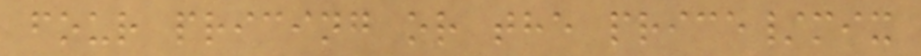four pricing or the price/mix
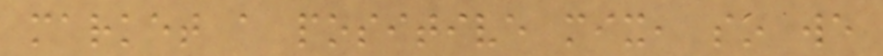market a positive mix, so we
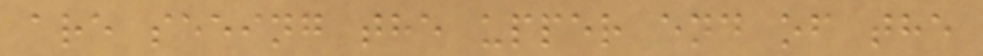are seeing the upper end of the
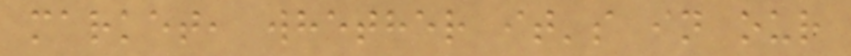market, whether it's in our
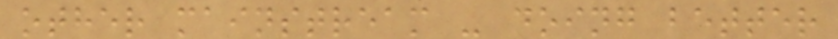other mainstream - doing better
